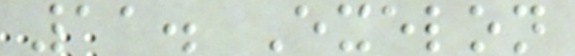11. Exelon
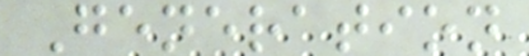Generation
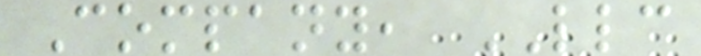Company, LLC
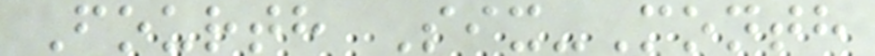Fourth Six-Month
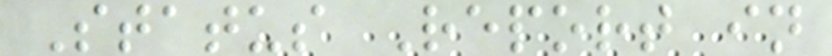Status Report in
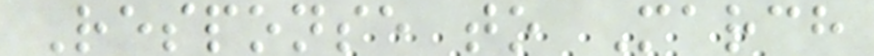Response to March
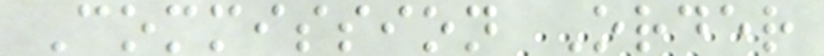Commission Order
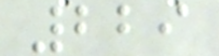229
